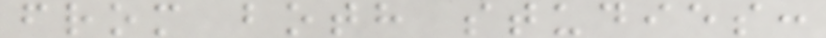from both studies:
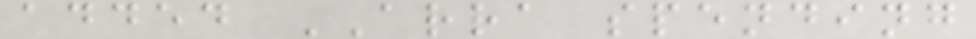added ARRA spending
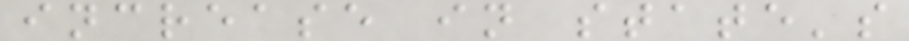increase in state's
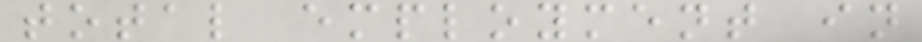total employment in
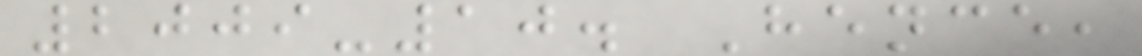2009-10. Hence,
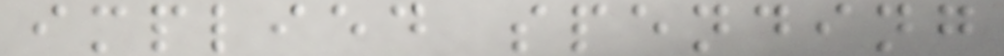implied spending
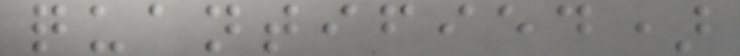quantified)
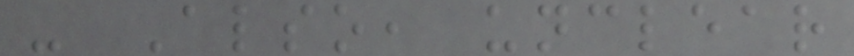- Also, unclear
